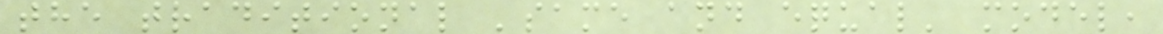the traditional 'same and equal' model,
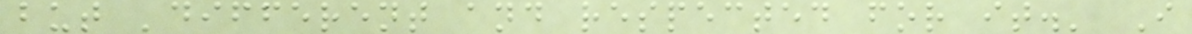but 'different and respected for it.' I
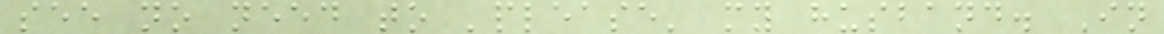see no need to 'please' my husband. In
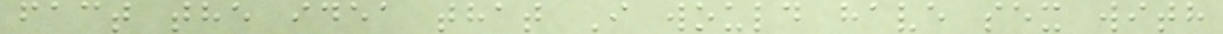fact the idea that I would have sex with
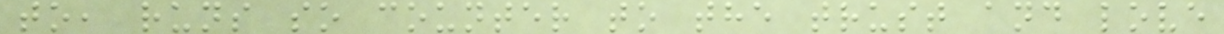to, runs so counter to the trust and love
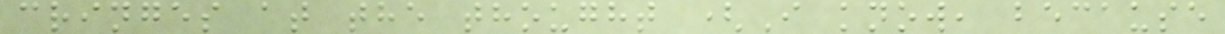cringes at the thought (I know, because
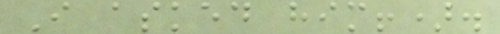I asked him!).
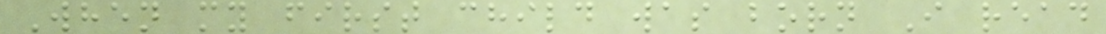When my first child was born I read
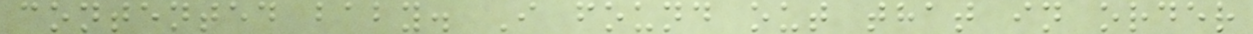contented baby. I found out that in order
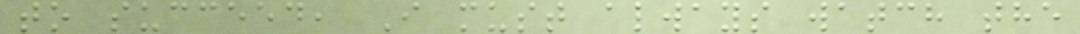to succeed, I must always watch the
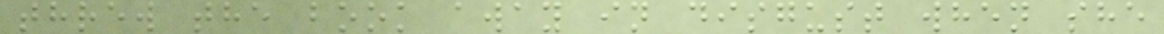threw the book away in disgust when she
